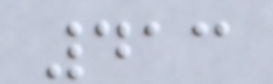413
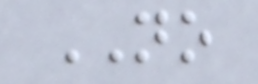NO
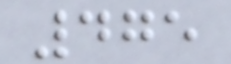475
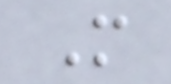M
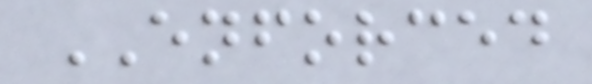ENFORCED
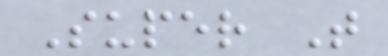Super T
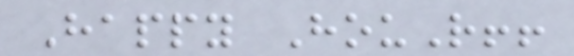Happy HouR!!
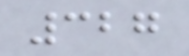327
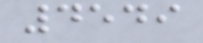4549
